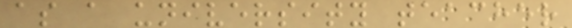as a university teacher
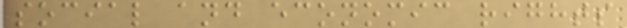social and economic rights
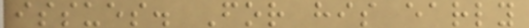issues. For his early
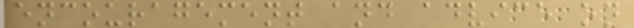encouragement and advice on
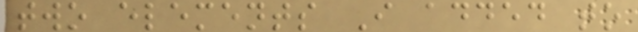two elements I added to
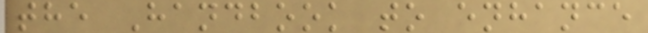the Handbook to enhance
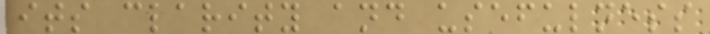its clarity and usefulness
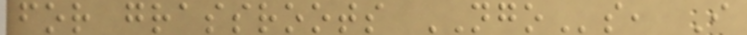for grassroots NGOs, I
